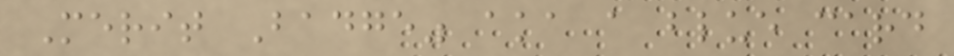Merit Badge" aka a blue card
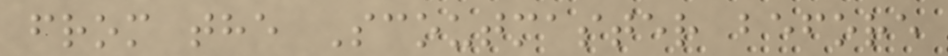from the Scoutmaster before
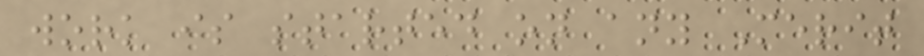work is started on any Merit
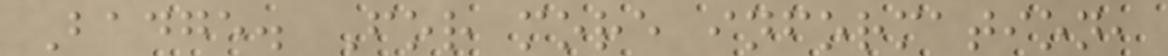Badge. For more information,
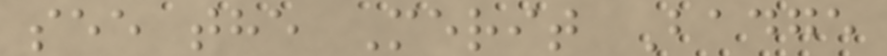see the Merit Badge
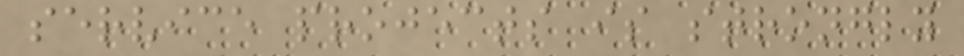service projects is strongly
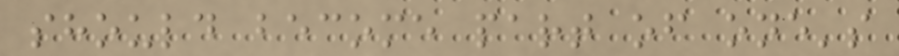should become part of one's
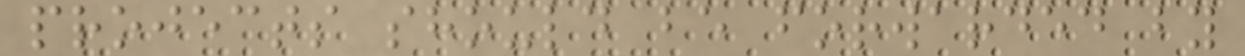projects should be forwarded by
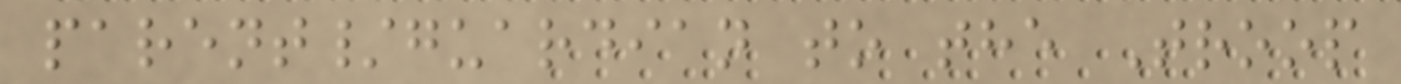parent/guardian to the Troop
